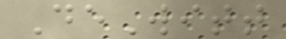DeWitt
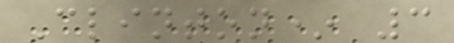Clinton* 3
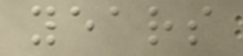years
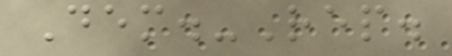Dem.-Rep.
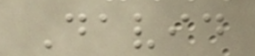David
